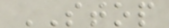STOP
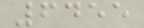6455
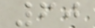60
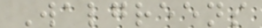Walgreens
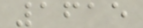1615
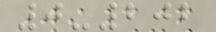0-202
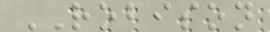ROBISON
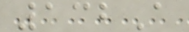132A
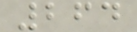264
